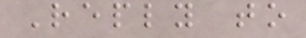Reply to
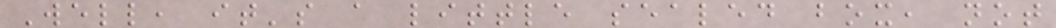Well, it's a little sealed box, not
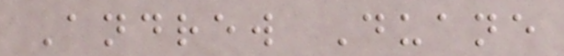Andrew Duane
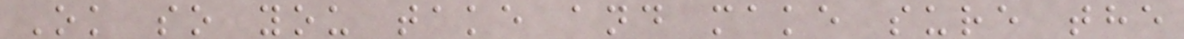Ok so you take and make sure the
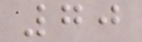70
